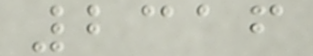2316
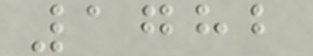1782
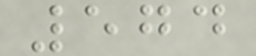574
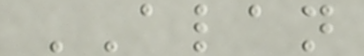ALAN
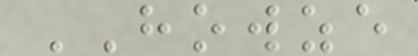HOWZE
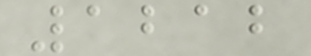1212
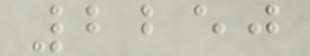2250
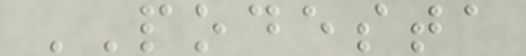PODESTA
